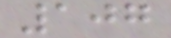107
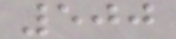500
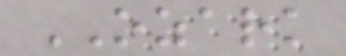OZARK
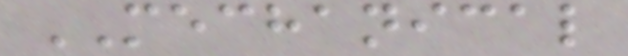MECHANICAL
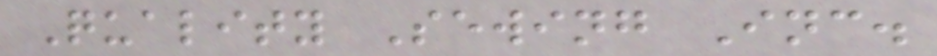Quality Sewing Inc.
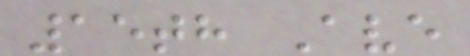15th Ave
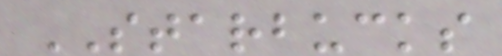STARBUCKS
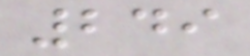249
